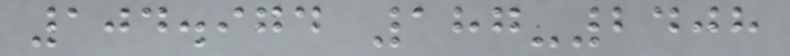104.974 187-2408
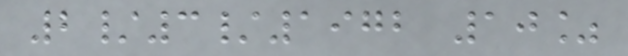2/3/1972 10%
